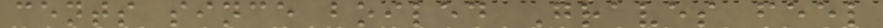cents since boiled Graves feel
